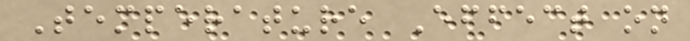Temperature Effect on
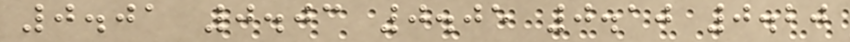0.01 0.03 0.05 0.10 0.20
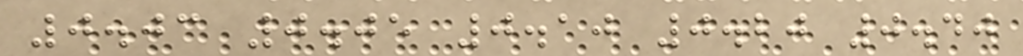0.03 0.05 0.10 0.20 0.40
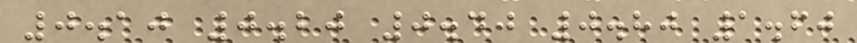0.10 0.20 0.40 0.80 1.60
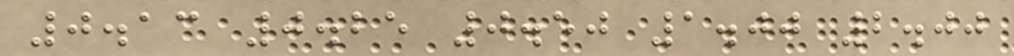0.13 0.25 0.50 1.00 2.00
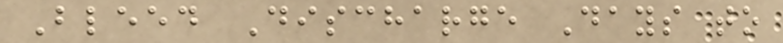Bleed Discharge Days to
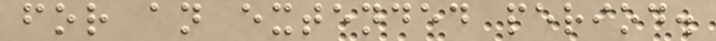for an extended period.
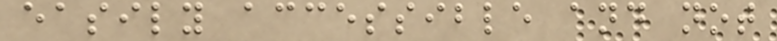easily accessible and not
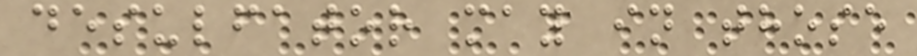desulfator may in those
